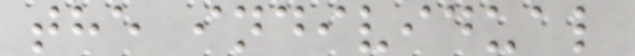the individual
